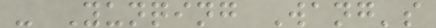- Yunqing Wang's
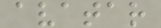avatar
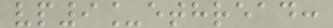vp9_ethread:
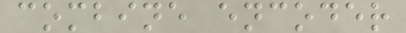combine encoder
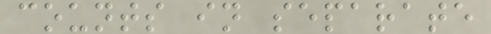counts in separate
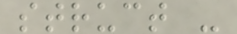struct -
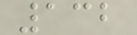132
